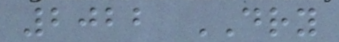2022 DRY
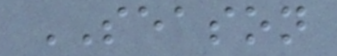SEASON
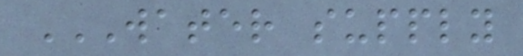WATER SUPPLY
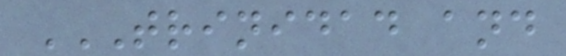TRINIDAD AND
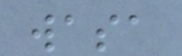wasa
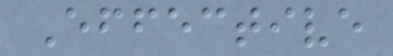Effective
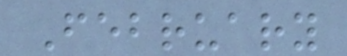February
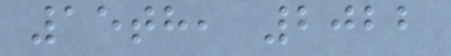15th, 2022
